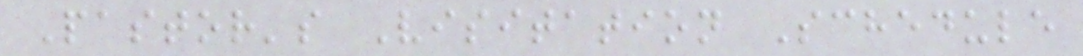Pastor's Visitation Schedule
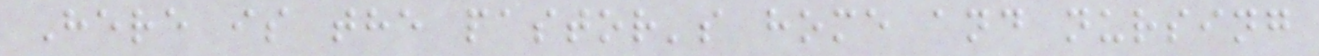Here is the pastor's home and nursing
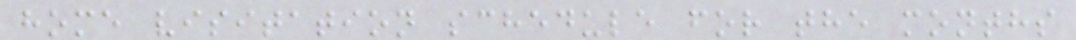home visitation schedule for the months
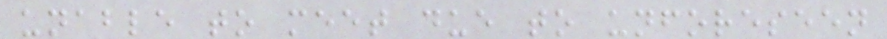unable to meet due to unforeseen
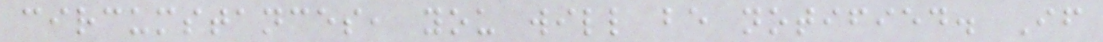circumstances, you will be notified. If
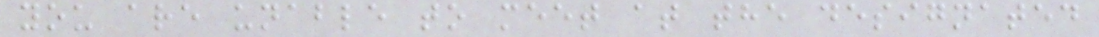you are unable to meet at the designated
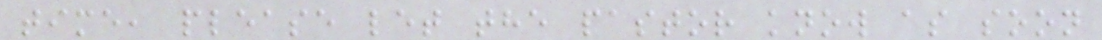time, please let the pastor know as soon
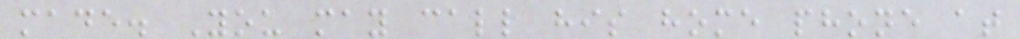made. You may call his home phone at
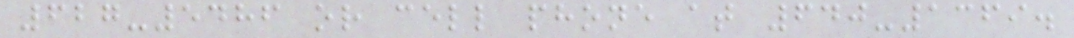627-5486 or cell phone at 640-1369.
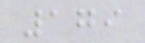179
